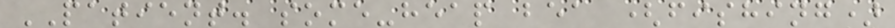PATIENT. some-heap bea (fishing)
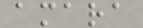amara
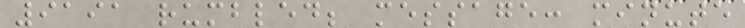9191 rumbled; message: minute
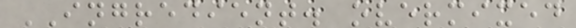INGREDIENT. overmixed
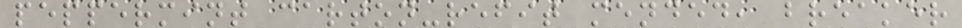peppermint carton-refit mended, breaker
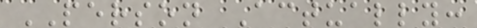PERSON Actually:
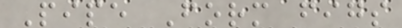Pipe Form figs
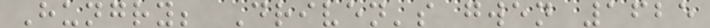Hungry; Driven's gwen 1625
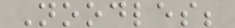Noodles;
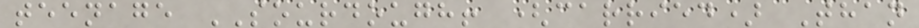teenage SOURDOUGH! (carried) Than
